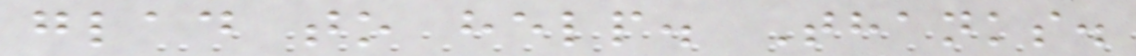glad to help. Thanks.
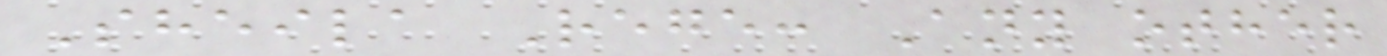Sheila Rege: Any other
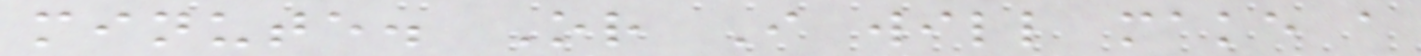minute. Or I will make a
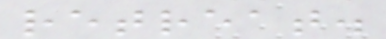retreat.
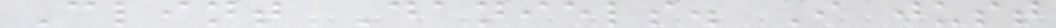Clint Daniels. I just
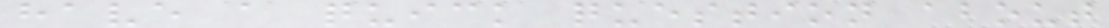have a quick question about
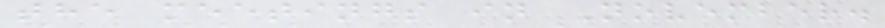the meetings in November.
